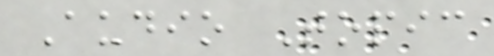Audio Topic
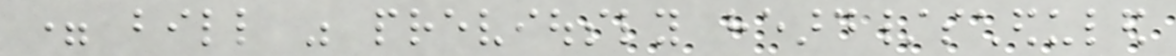= bill was previously heard/scheduled
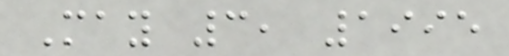May 3, 1995
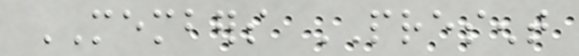MEMBERS PRESENT
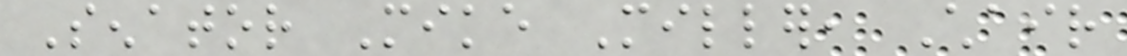Senator Mike Miller, Chair
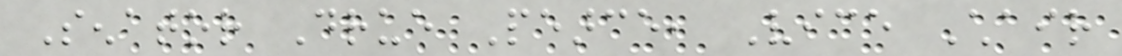Senator Drue Pearce, Vice Chair
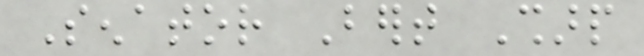Senator Bert Sharp
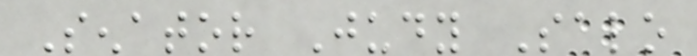Senator Judy Salo
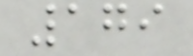179
